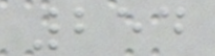254
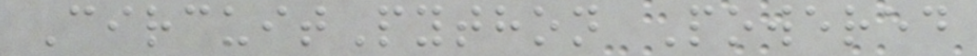CircuitPython Powered
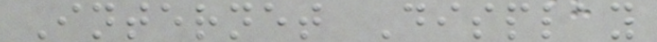Internet Display
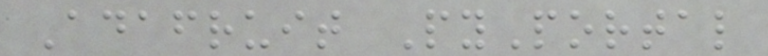Adafruit PyPortal
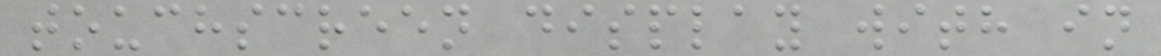touchscreen display with in
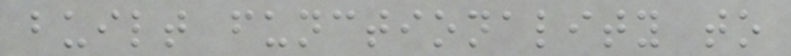built functionality to
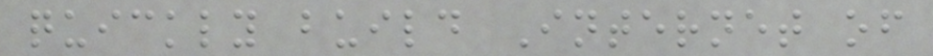quickly build Internet of
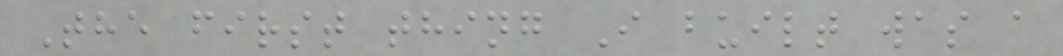The first thing I built was a
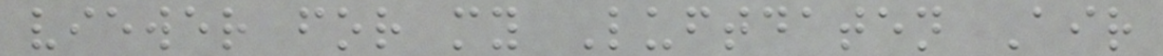viewer for my Luftdaten Air
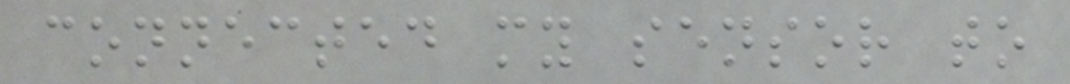connected my sensor to
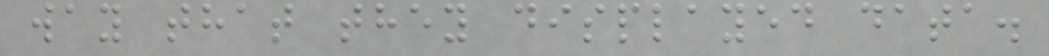way that they displayed data.
